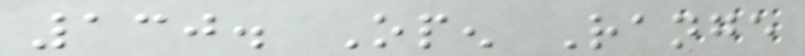130. Open Range
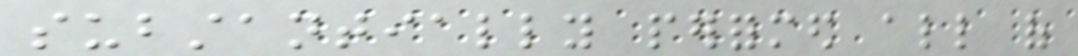substantially performed all of
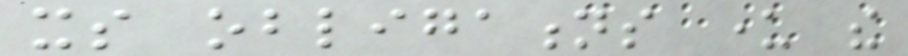its obligations under the
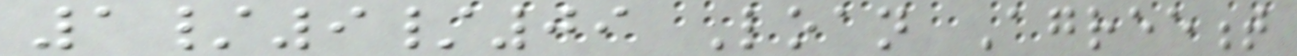1/9/09 Loan Agreement
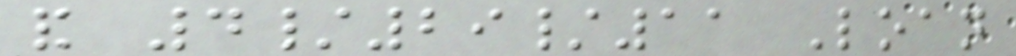and 4/29/11 Loan
